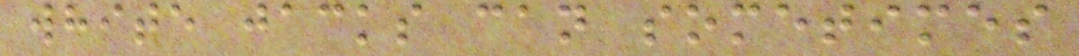white jacks can sometimes
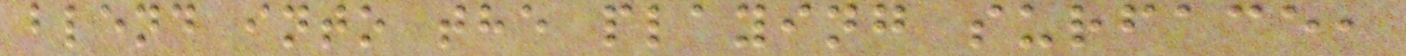blend into the playing surface,
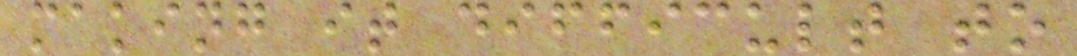making it difficult to
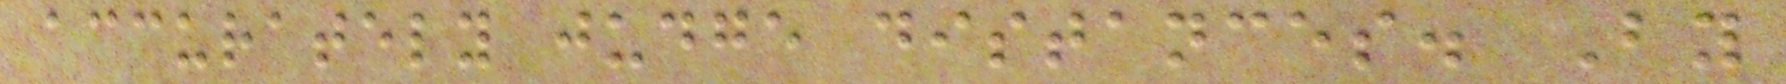accurately judge distances. By
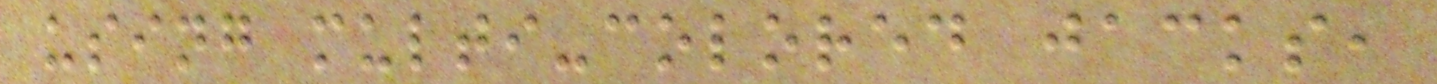using multi-colored jacks,
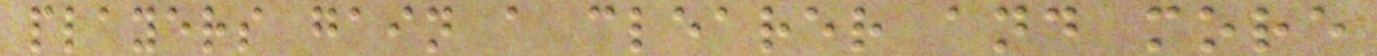players gain a clearer and more
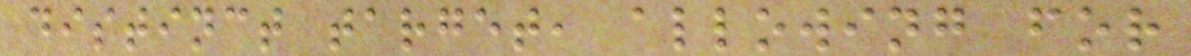distinct target, allowing for
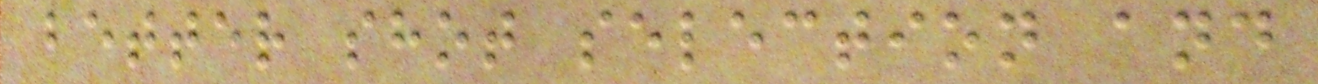better shot selection and
